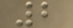2
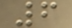6
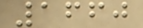1660
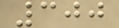300
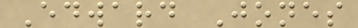Edward Jones
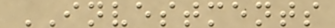INVESTMENTS
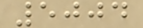5004
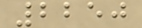2250
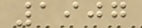1907
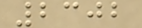2302
